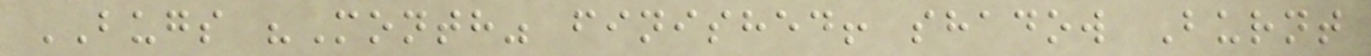BUGS "Month" finished! shadow Burnt
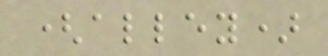(alley)
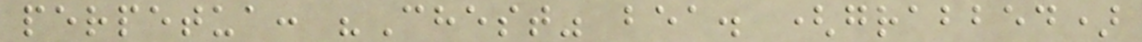perpetua: "Chest" bea. (grabbed)
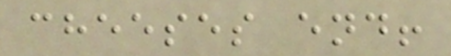cheeses end!
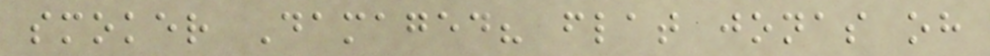smoker Damaged? flat jonas oh
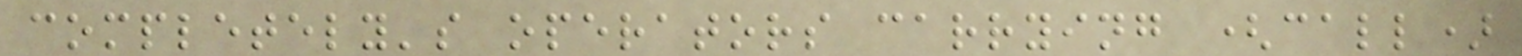completely's operators carrying (call)
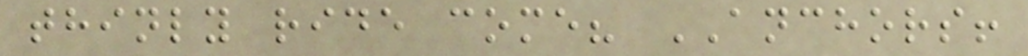thinly ride come? ANCHORS!
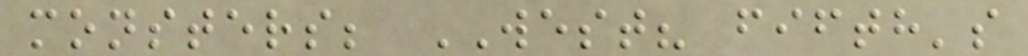monsters; WEST? fifth's
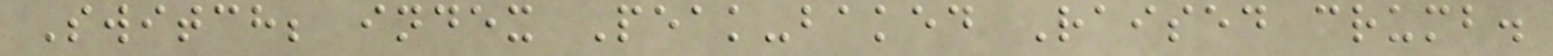Switch; index Peak-baked Raised crumb.
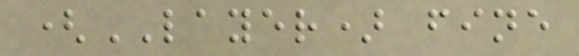(LAYER) fine
